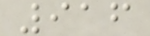916
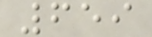659
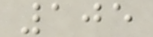105
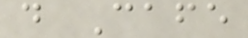d Cafe
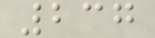237
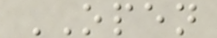OPEN
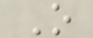O
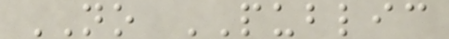NO PUBLIC
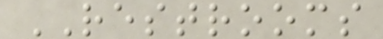RESTROOMS
